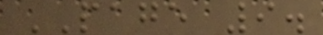PAGE 9.
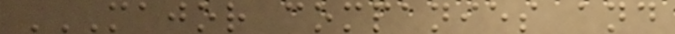MAJOR COMPANIES AND
